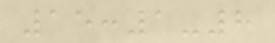15:1-8
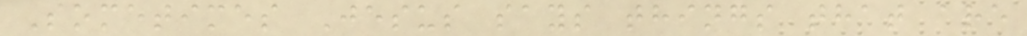Sometimes Jesus says things that are
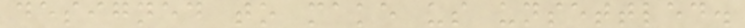designed to make us unsettled.
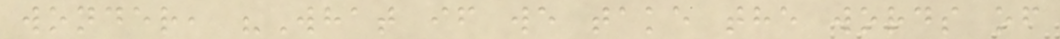wonder, "What if we take the words of
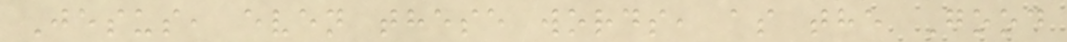Jesus, even these words, as the Good
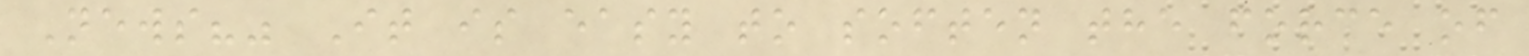News?" It is easy to soften the force of
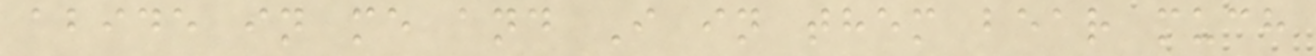abide in me and I in them bear much
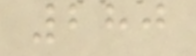280
